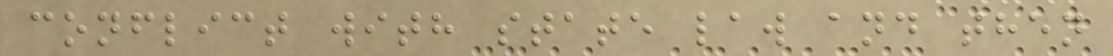conflict with state law and then
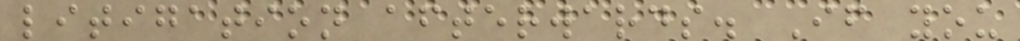litigation afterwards. If you
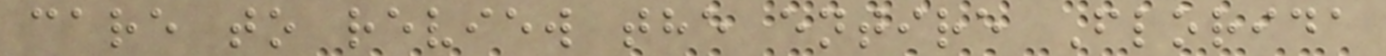care to review the entire Florida
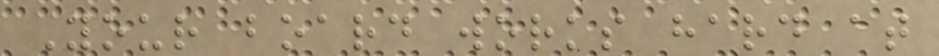Your board works hard at
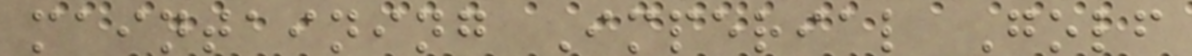maintaining Imperial Golf
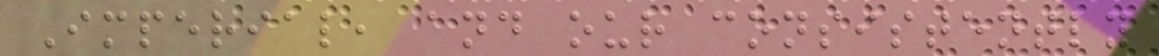Imperial, and our consistently
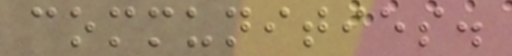communities.
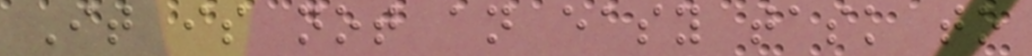It is not an easy task to
